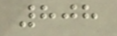808
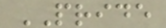PRIDE
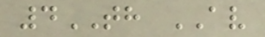4TH AV
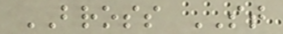BROSS ST
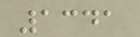1341
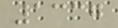1337
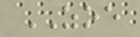ZOE
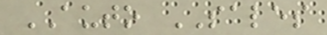AUTO SALES
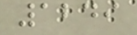1249
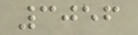3056
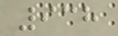938
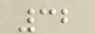32
